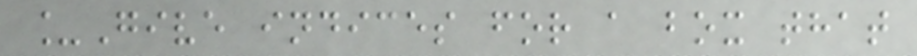_Give indices for a box that
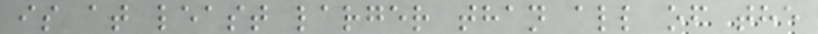is at least larger than all of the
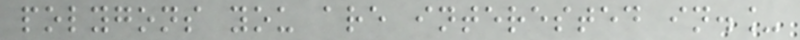polygons you are interested in._
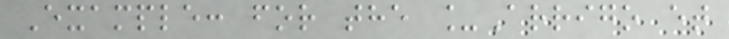Example: for the _Arrigo et
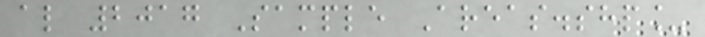al 2017 Sample Areas.shp_
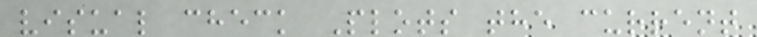visual check Plots the current
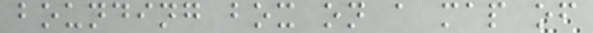bounding box on a map of
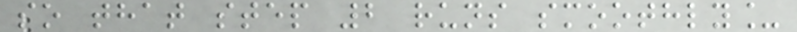so that step 2 runs smoothly_
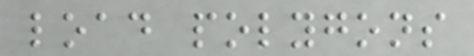load polygons
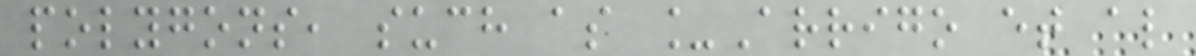polygons, such as _Arrigo et al
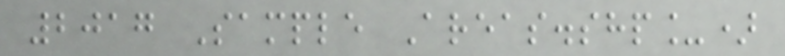2017 Sample Areas.shp_)
